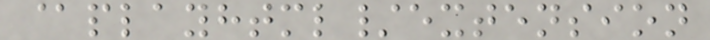@playhtml/extension
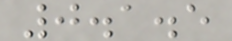0.1.5
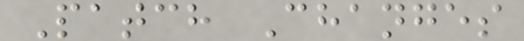Patch Changes
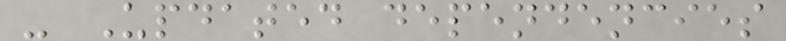- Updated dependencies
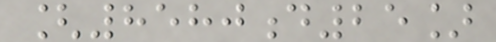[8580d25]
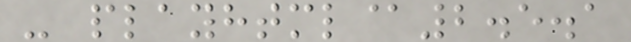- playhtml@2.5.1
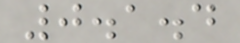0.1.4
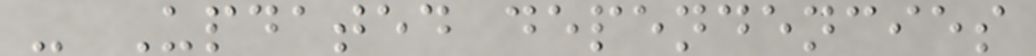- Updated dependencies
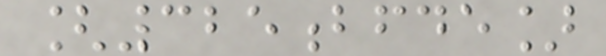[325bfde]
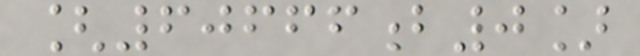[60666b0]
